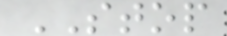STOP
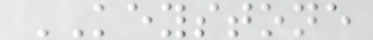KEYSTONE
